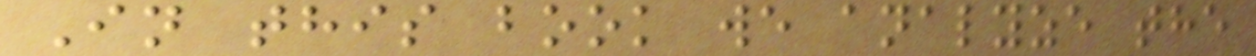In this book we analyze the
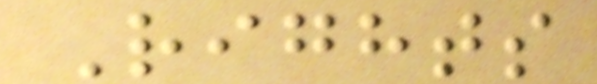Rights
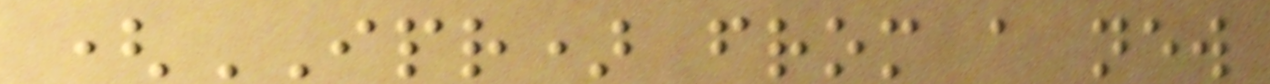(IPR) from a new
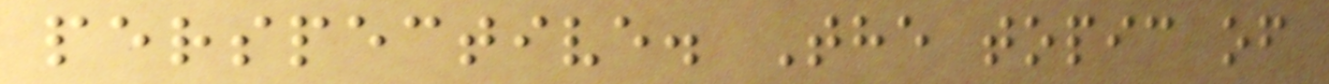perspective. The topic of
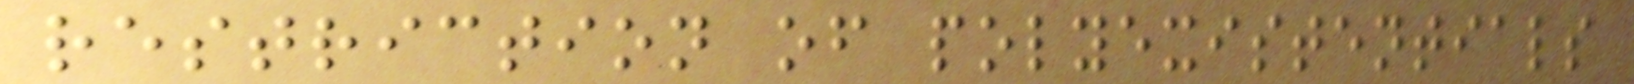restriction of polyexistentials
